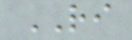RI
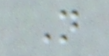N
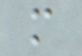m
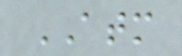ATM
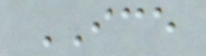ICE
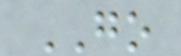GO
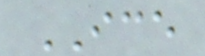ICE
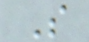S
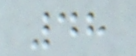48
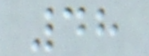48
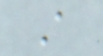A
